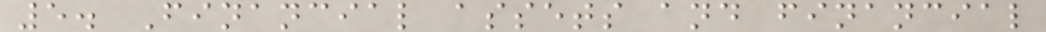5. Financial assets and financial
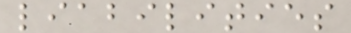liabilities
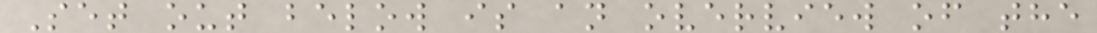Set out below is an overview of the
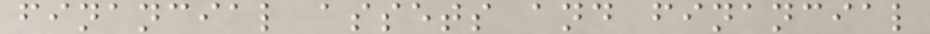financial assets and financial
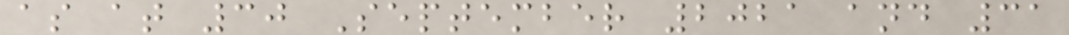as at 30 September 2021 and 31
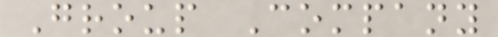Group Company
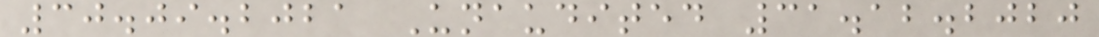30.09.2021 Unaudited 31.12.2020
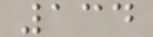134
